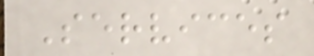Services
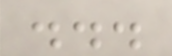...
